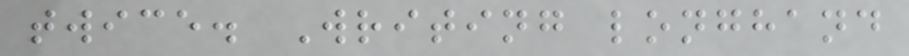twice. Writing longhand
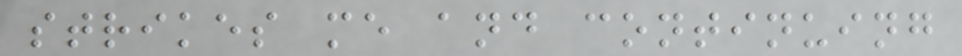strikes me and continuing
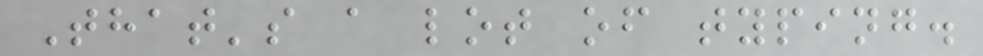That's a lot of typing.
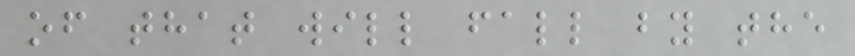of that will fall by the
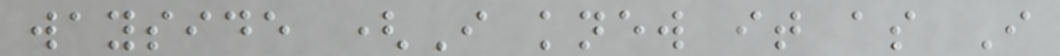wayside (I knew it as I
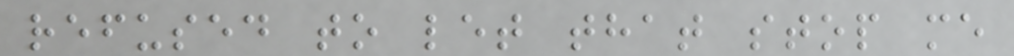refused to let that stop me
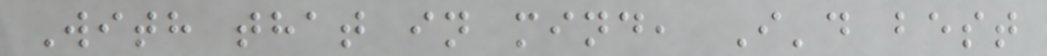With that in mind, I'd best
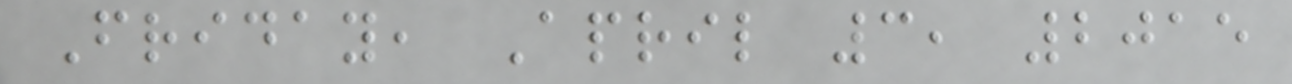Friday, April 3, 2015
